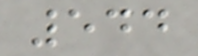544
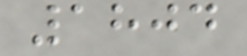1804
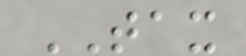TAX
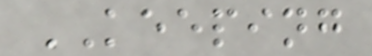KEEPING
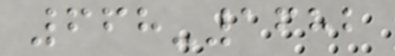668-1682
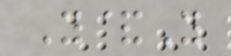Y&Y
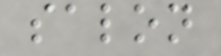salon
